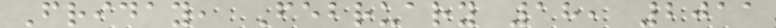Friday, February 18, 2011
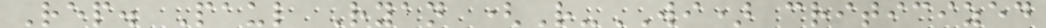Rep. Paul Ryan (R-WI) criticized
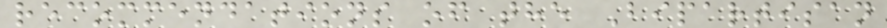recommendations of the Bipartisan
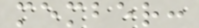member:
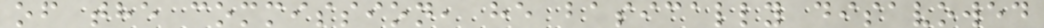of the commission, he basically disavowed
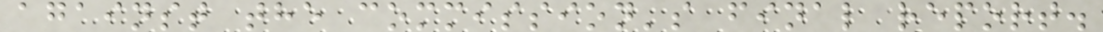against the commission's final report.
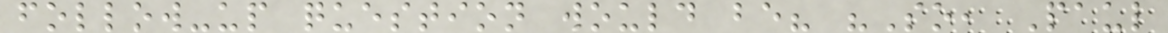follow-up question would be? "So, Paul
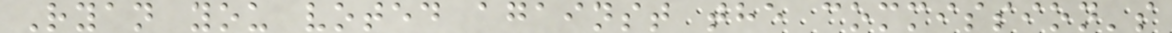Ryan you voted against the commission's
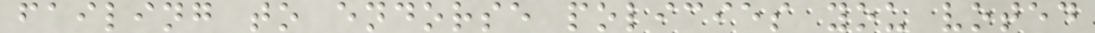failing to endorse policies you voted
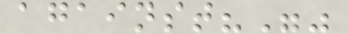against?""
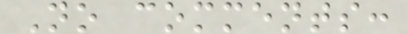No comments:
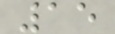15
